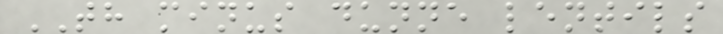TH minus dunne lentils
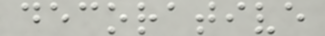decorative
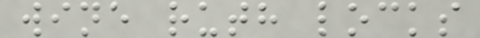wine ruth locks
